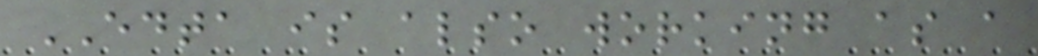EDTA is also working as a
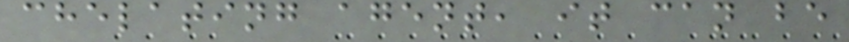chelating agent, it can be
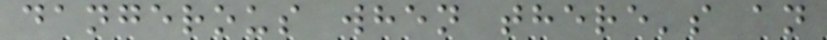dangerous when there's an
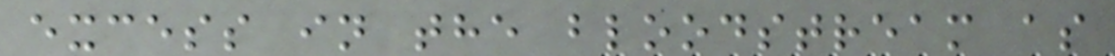excess in the bloodstream as
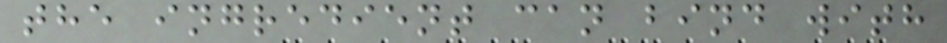the ingredient can bind with
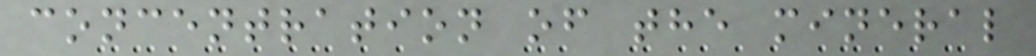concentration of the mineral
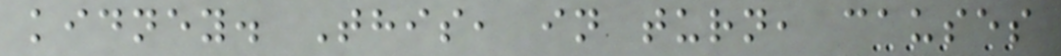kidney. This, in turn, causes
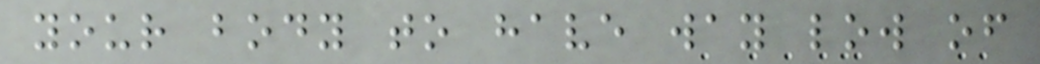your body to have way low of
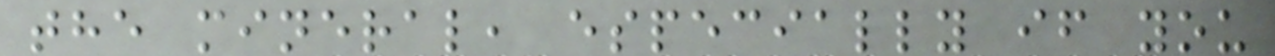the mineral, especially if you
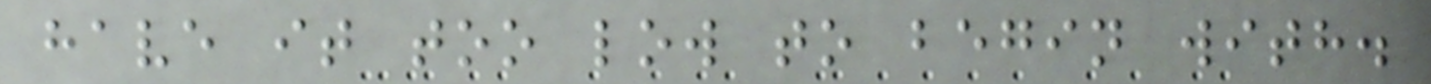have it too low to begin with.
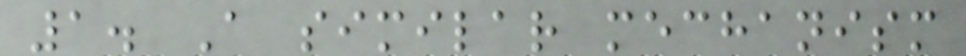1. A similar mechanism
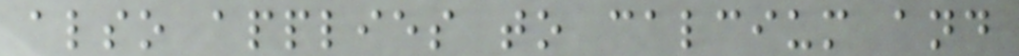also applies to calcium and
